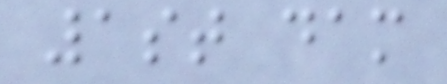1st dam
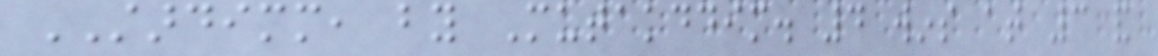STARDIMM, by Mutakddim. 4 wins at 3 and
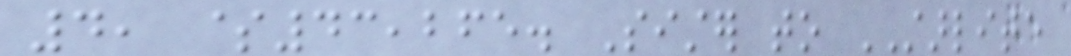4, $43,265. Sister to STARLITE
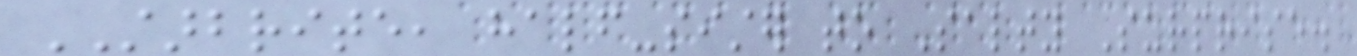STARBRITE, half-sister to Salty Surprise.
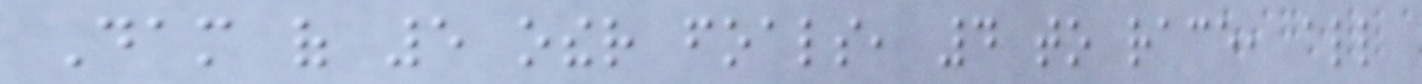Dam of 5 other foals, 4 to race, all
